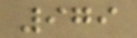979
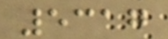5317
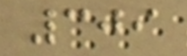309
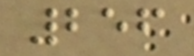256
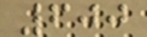600
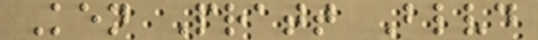Ken Pratt Blvd
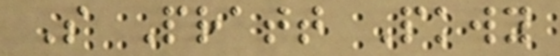S Pratt Pkwy
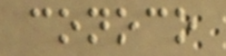conoco
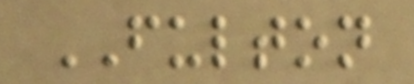FULTON
